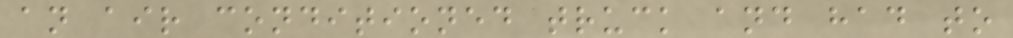an air conditioned truck and had to
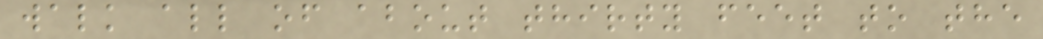walk all of about thirty feet to the
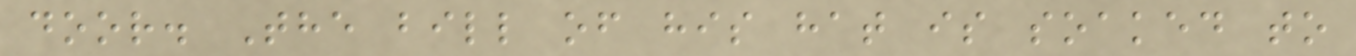door. The bill of his hat is soaked to
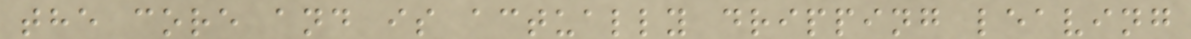the core and is actually dripping leaving
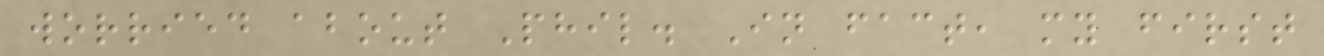worried about Phil. In fact, my first
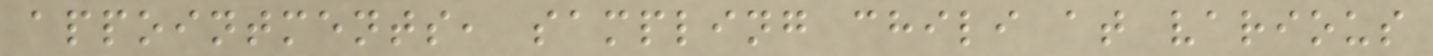appointments, sampling chili at various
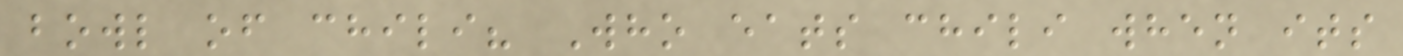bowl of chili? Who eats chili when its
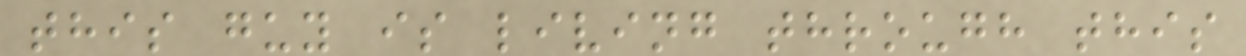this guy is living through this
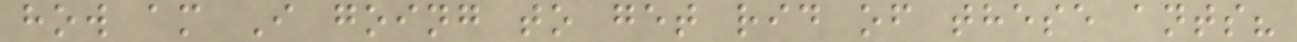how am I going to get rid of these ants?
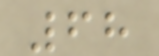68
